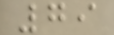79
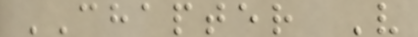CHAPTER V
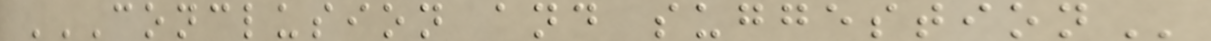CONCLUSION AND SUGGESTION
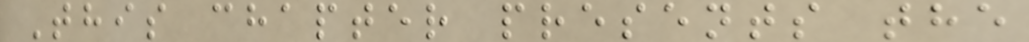This chapter presents the
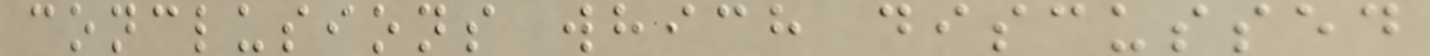conclusions which discussed
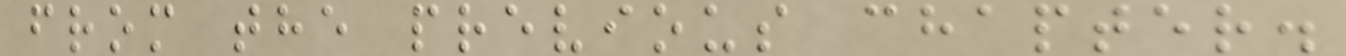from the previous chapter.
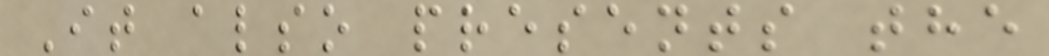It also presents the
